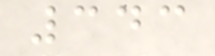343
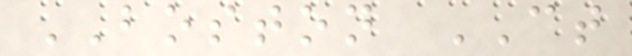BOSTON CT
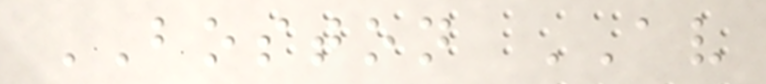BOSTON AV
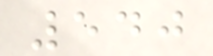540
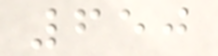650
